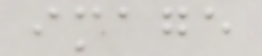image
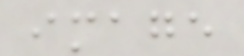image
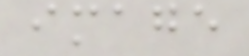image
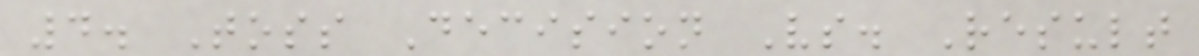4. Toss Decision Vs. Result
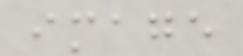image
